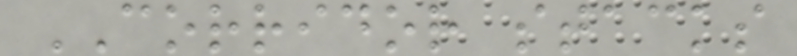CORRIDOR stacks
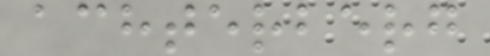achterberg
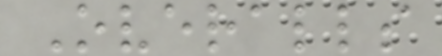Overalls
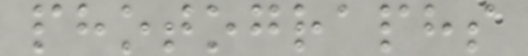photographs
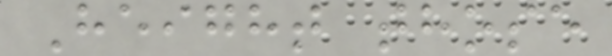Height those
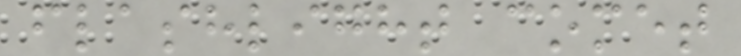flashlight comet
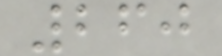260
